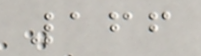166
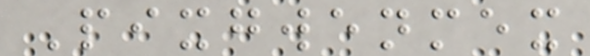Pixgwenmex
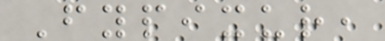Fypixur,
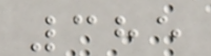385
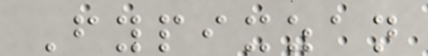Fypixzan
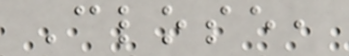Close,
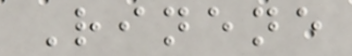Rinene
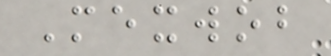Mexwob
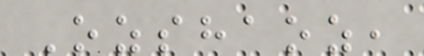Ozshaoz,
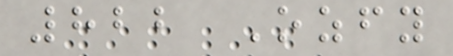822 Ozfy
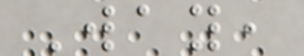Way,
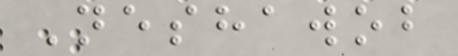Neshawob
